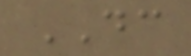DC
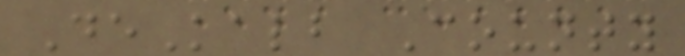DeKalb County
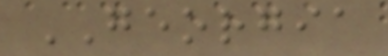GEORGIA
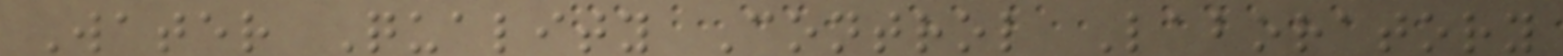Water Quality Control Laboratory
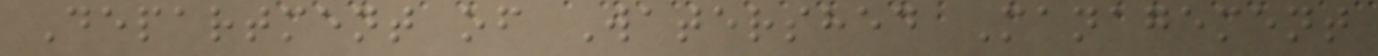Department of Watershed Management
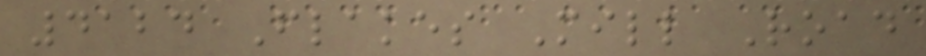4124 Flakes Mill Road
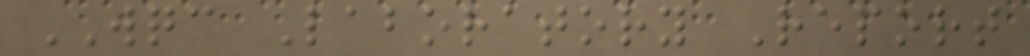WQC Laboratory Report
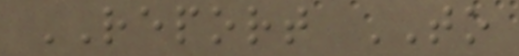REPORT TO
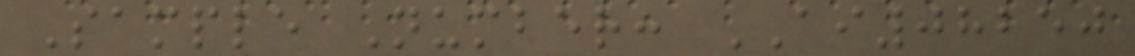Sample Number: AI08250
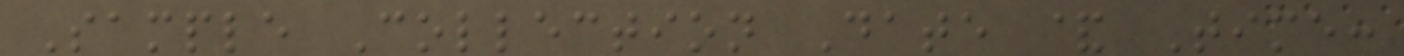Sample Collection Date & Time:
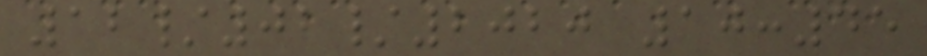12/02/2020 10:45
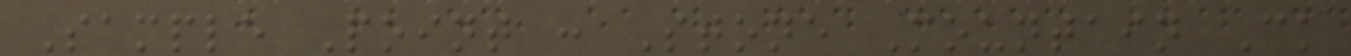Sample Point : Stone Mountain Ck
